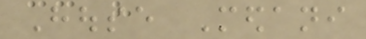House Medani
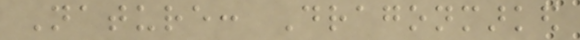Nature: Dragonmarked
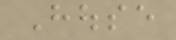House
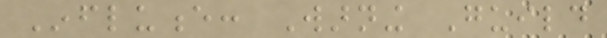Influence: Warning Guild
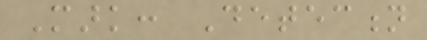Mark: Detection
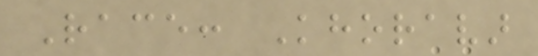Race: Khoravar
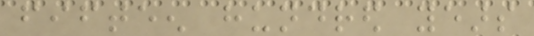fifteen hundred years
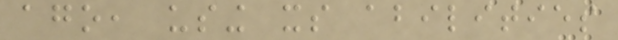ago, using its abilities
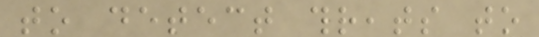to detect threats to
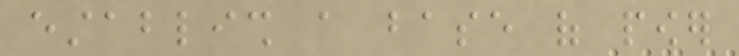establish a base of power
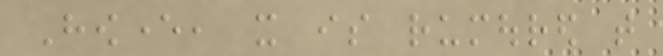However, it is rumoured that
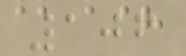106
